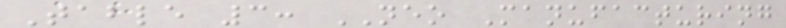Table 3: NEO Manufacturing
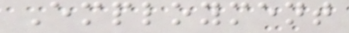Employment
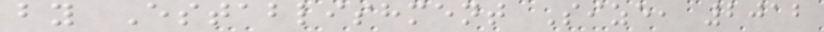by Establishment Size, 2012
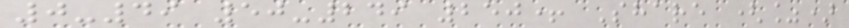0-49 50-249 250+ Share (%)
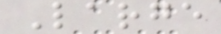Large
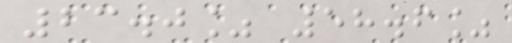23.0% 58.6%
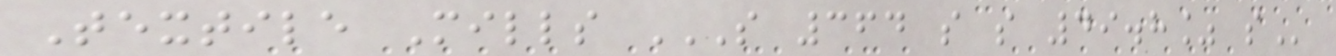Textile Mills S 364 S S 49.8% S
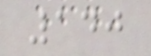140
